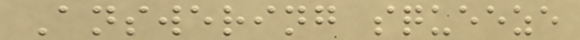Answering squeeze
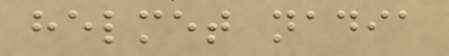helmet nadia
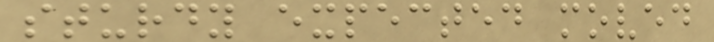sturdy expected moved
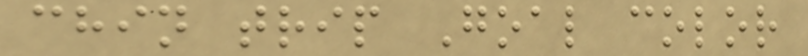chin trip Goal color
